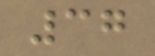37
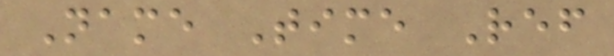Name Time Ref
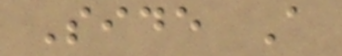Side A
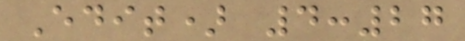Edit) 4:27
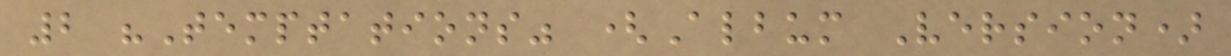2 "Temptations" (Album Version)
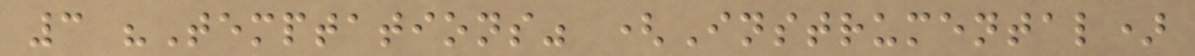3 "Temptations" (Instrumental)
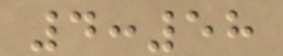4:58
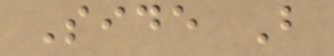Side B
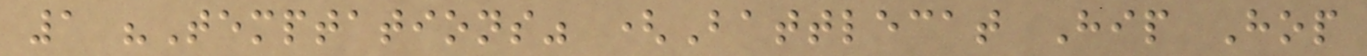1 "Temptations" (Battlecat Hip Hop
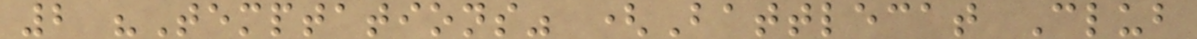2 "Temptations" (Battlecat Club
